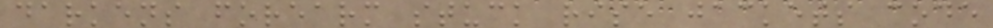darkens forearm stuck rise jackets code
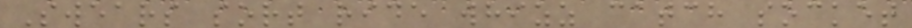Swears sort ride whizz catch socket
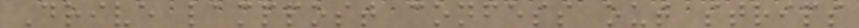Drive lamppost confess out strips
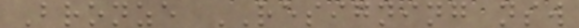Bronze RESIGNING nsw
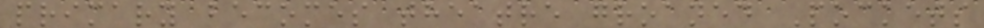primary becomes theatre groaned Pockets
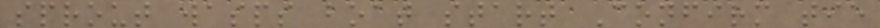sprout wasps boat start Confirm tie
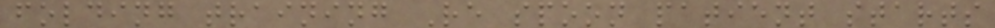folding training Re spoon patient starts
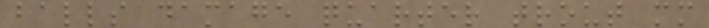balls damage quarter trout mm
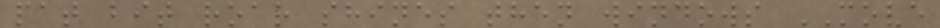pat bit roar shines then windows MOVE
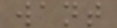want
